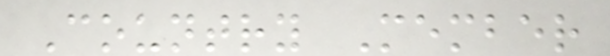Country Member
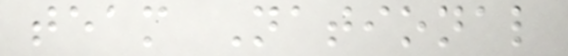team National
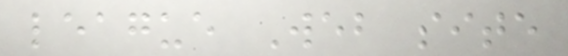league Web site
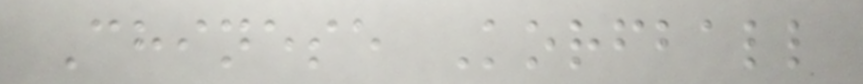Chinese Korfball
